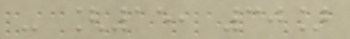- [15, 30]
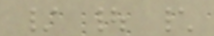/ | \
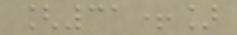[31+]
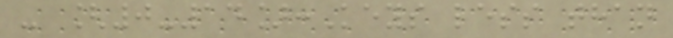- [0-14]:Keys less than
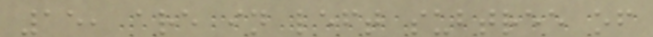15, are in left subtree of
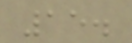15.
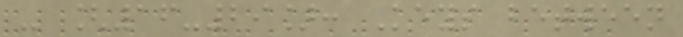- [16-29]: Keys between
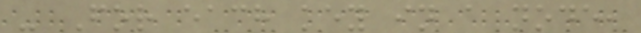- For each key in a node,
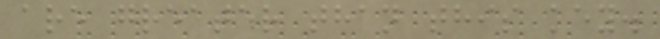are greater than this key.
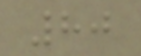80
